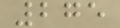275
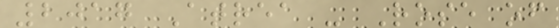2017 Atrea - Rose of
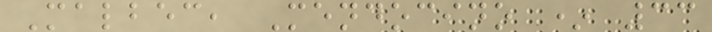Malbec, Mendocino * 33
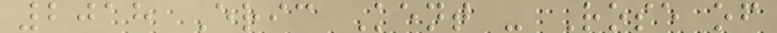2018 Eric Kent - Rose of
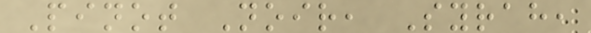Pinot Noir, Syrah,
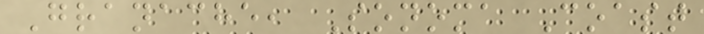Granache, Sonoma Coast
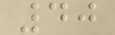40
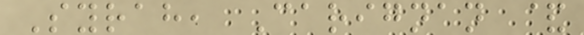Syrah, Carignan &
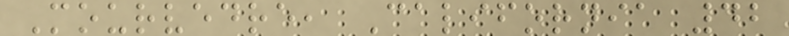Mourvedre, California 42
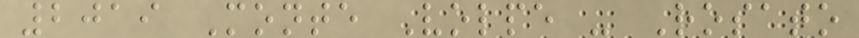2019 Monte Volpe - Rosato
